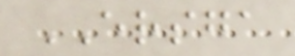ERSGA
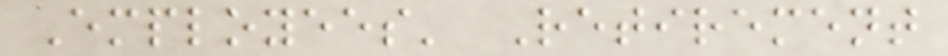Employees' Retirement
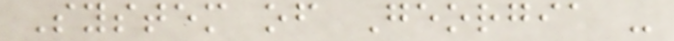System of Georgia -
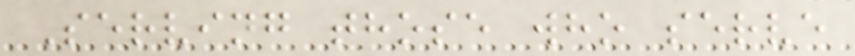Serving those who serve
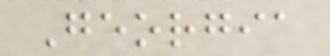Georgia
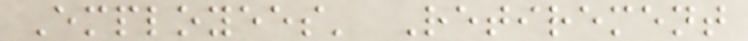Employees' Retirement
